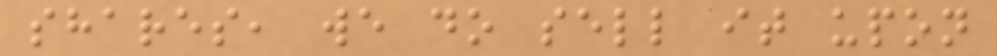shares, we do sell it upon
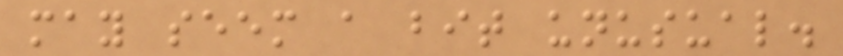may seem a bit unusual.
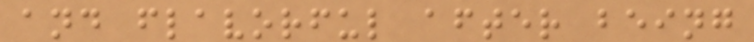and flavorful after being
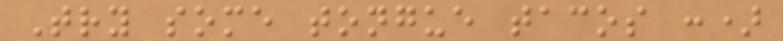Try some tongue tacos :)
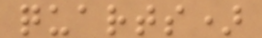quarts)
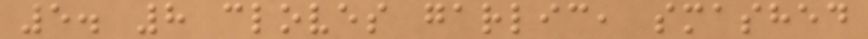5. 8 cloves garlic, smashed
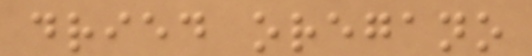dried oregano
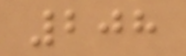208
